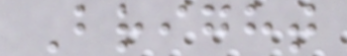Bright
